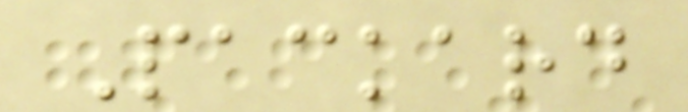Packard
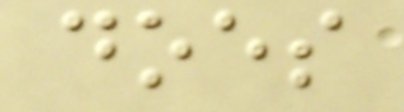does
